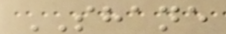SHANE
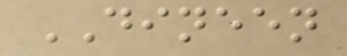DINEEN
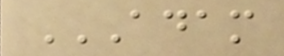ADAM
